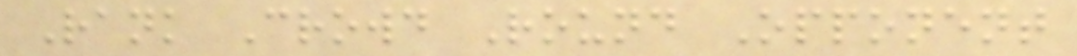Rank Crowd Round Opponent
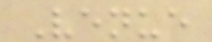Venue
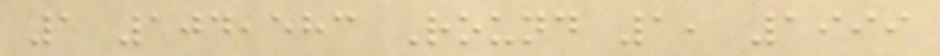1 104,583 Round 1, 1999
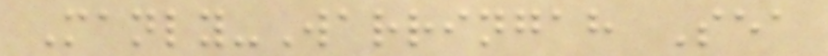Manly-Warringah Sea
